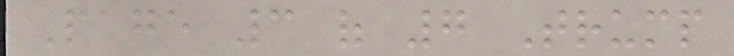Page 3 of 7 Trump
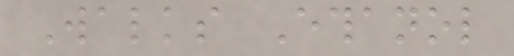Walks Ethanol
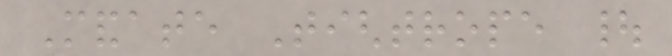Mandate Tightrope |
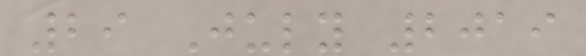29 July 2019
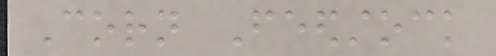Corn Feedstock
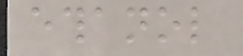ethanol
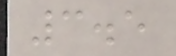3.5
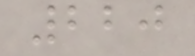220
